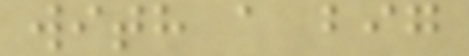with a big
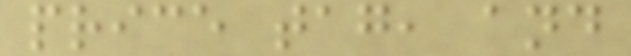price tag, and
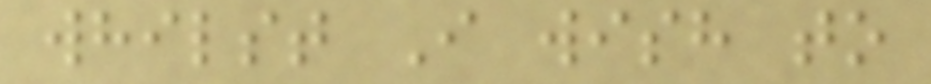whilst I wish to
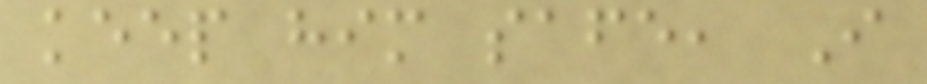keep him safe, I
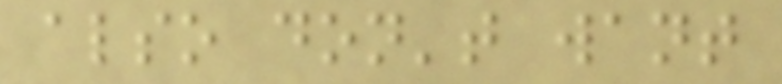also don't want
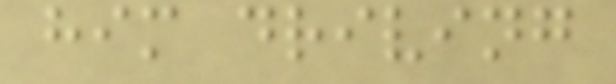him driving
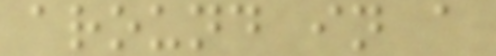around in a
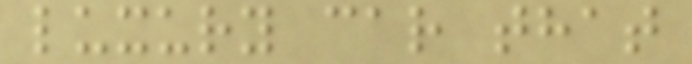luxury car that
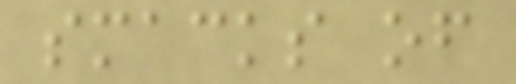smacks of
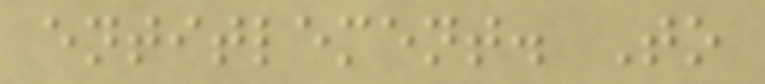entitlement. To
